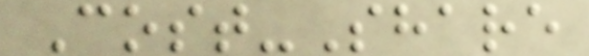Cost-Share
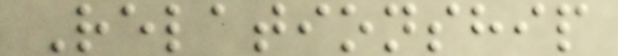Relationship
